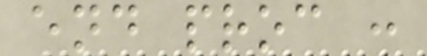end proc :
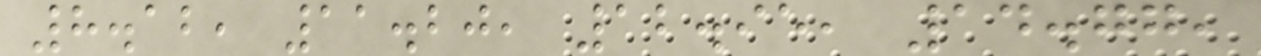8.12, 11.20, 12.95, 14.77,
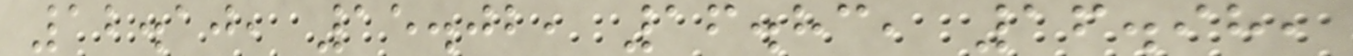12.10, 15.02, 16.83, 16.98,
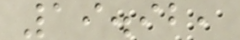19.92,
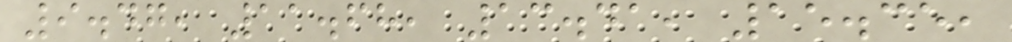9.47, 11.68, 13.41, 15.35,
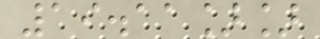19.11]]
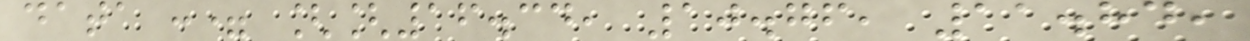data := [[16.34, 10.76, 11.84,
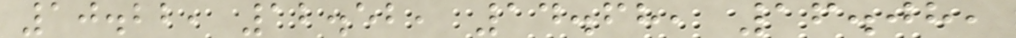10.22, 12.52, 14.68, 16.08,
